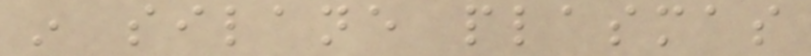in silane plasmas
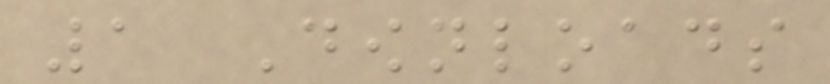1 Downloads
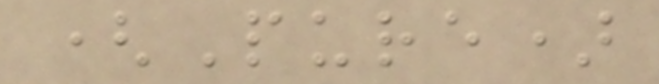(Pure)
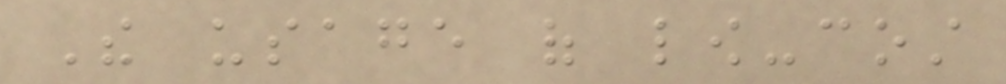The usage of low-cost
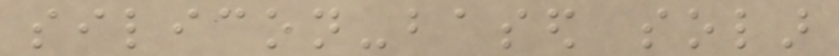silicon-based solar
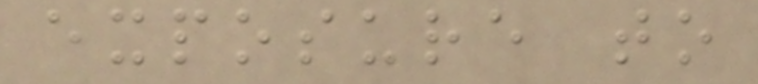exposure to
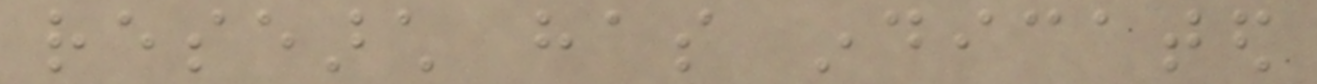research has indicated
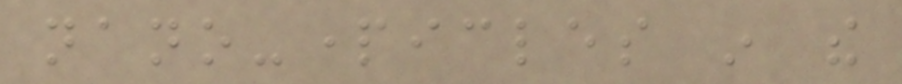nano-particles in the
